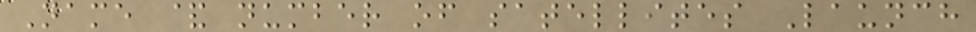Name & number of satellites Launch
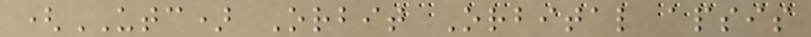(UTC) Orbit Orbital apsis
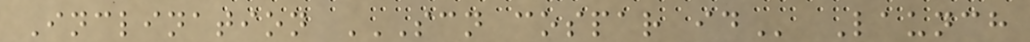Inclination SCN COSPAR ID Launch
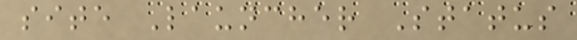site Launcher Status
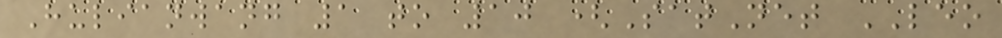Hulianwang 1 to 10 (SatNet LEO
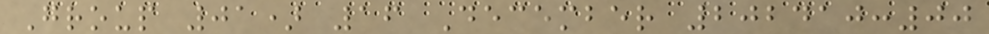Group 01) 16 December 202410:00
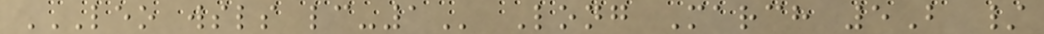LEO WSLS LC-1 Long March 5B /
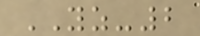YZ-2
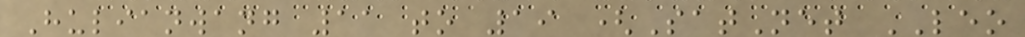Hulianwang 11 to 19 (SatNet LEO
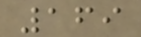169
